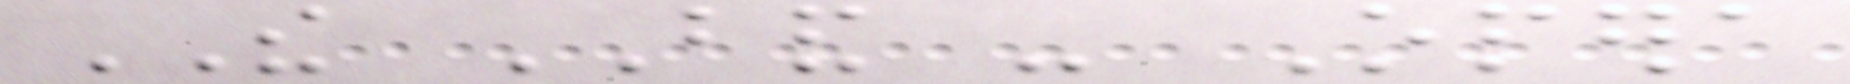THE BAND - Opera
